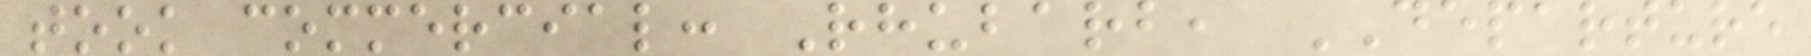took commercial: Rhubarb, DEPARTURE
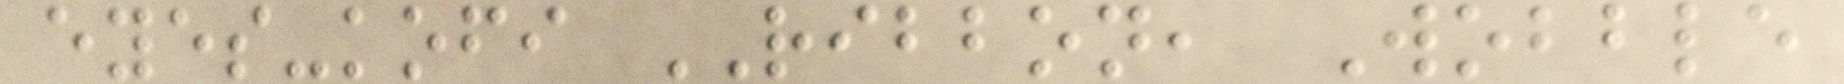eyes-kofi RIBBON, Wobble
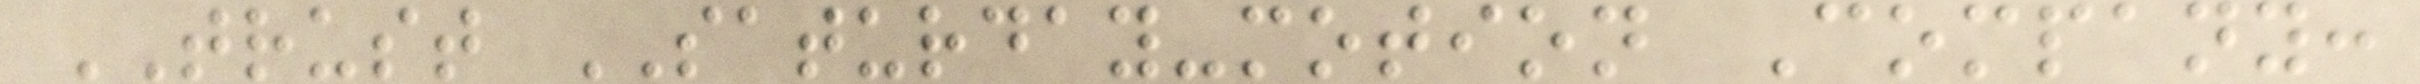TRUST SATURDAY-motion Company:
